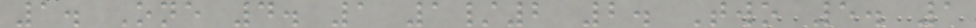1. One 4. 1 1/2 2. Two 5. 1
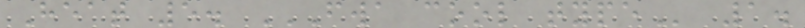Heat 5. FWA COOL TYPE 1.
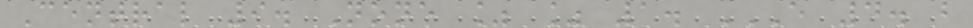Central 9. None % % 1. E 4. B
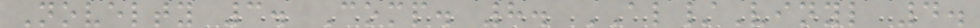Novelty 3. Comp. 8. AL/Vinyl 4.
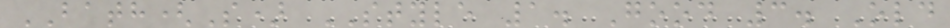BATH(S) STYLE 1. Good 3. Old
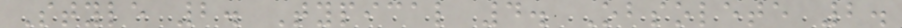Style 2. Typical 4. Obsolete 2.
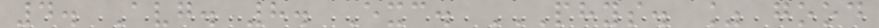4. Avg. 8. Exc. PHYS. % GOOD
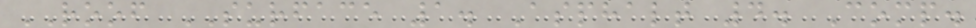ROOF SURFACE 1. Asphalt 4. Comp.
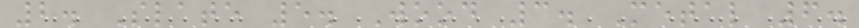2. Slate 5. Wood 3. Metal 6.
